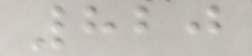820
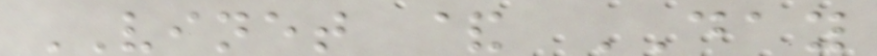VINET & DAY
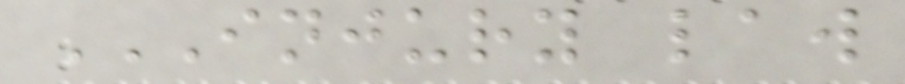INJURY LAW
